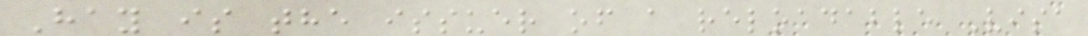Hay is the issuer of a reloadable Visa
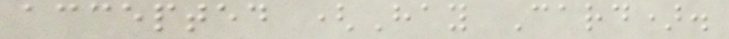accepted (Hay Card).
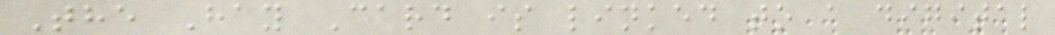The Hay Card is linked to a digital
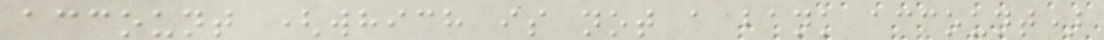account (which is not a bank account)
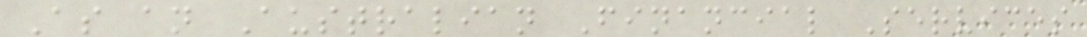As an Australian Financial Services
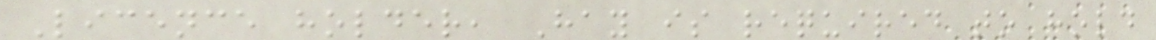Licence holder, Hay is required to hold
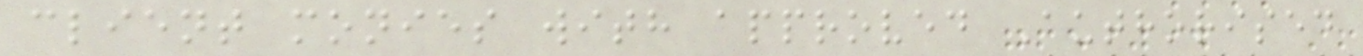client monies with approved Authorised
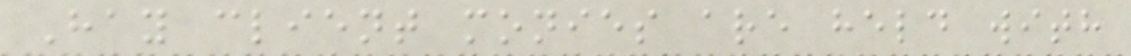Hay client monies are held with
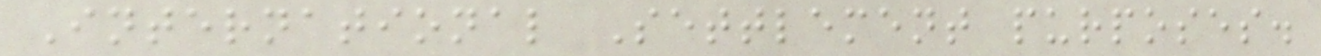International Settlement purposes.
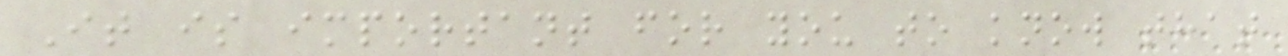It is important for you to know that
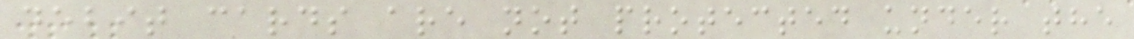debit cards are not protected under the
